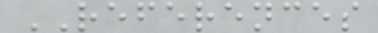REFERENCES
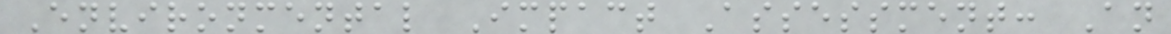Environmental Impact Assessment: An
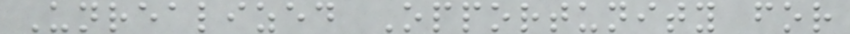Unrealized Opportunity for
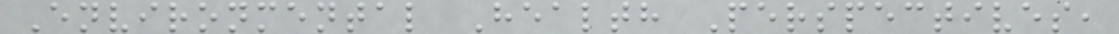Environmental Health Perspectives,
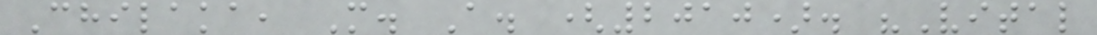Chilaka, M. A. (2010). "Vital
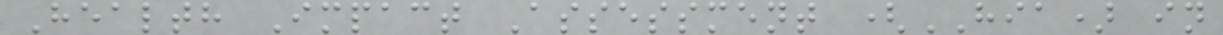Health Impact Assessment (HIA) in
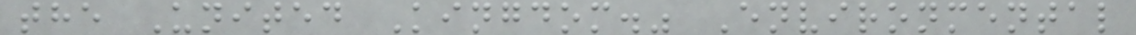the United Kingdom." Environmental
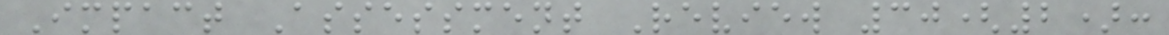Impact Assessment Review 30(2):
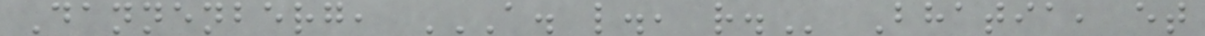Dannenberg, A. L., R. Bhatia, et
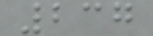237
